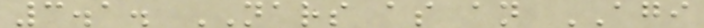3.1. NARS as an AGI
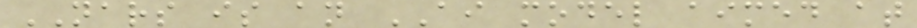NARS is an AI model aimed at
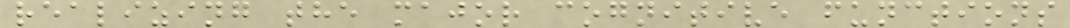realizing the major cognitive functions
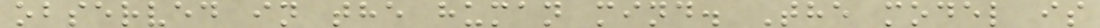observed in the human mind. The model is
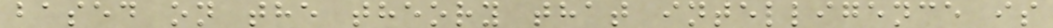based on the theory that intelligence is
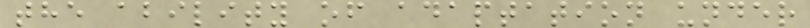the ability of adaptation under
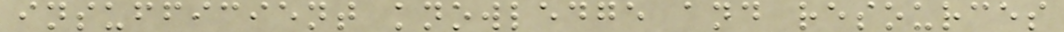insufficient knowledge and resources
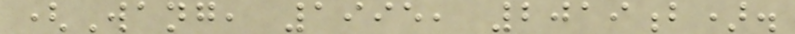(Wang, 1995, 2019b).
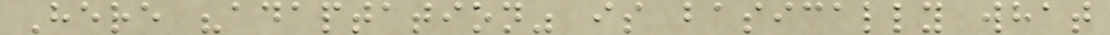Here "adaptation" is basically what
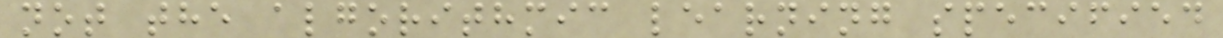not the algorithmic learning specified
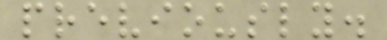previously.
